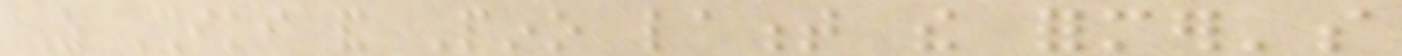As Shiki and Pino lament the former's
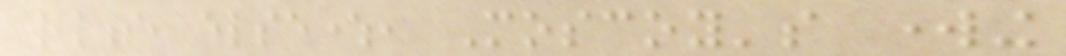weakness, elsewhere, Moscoy's working
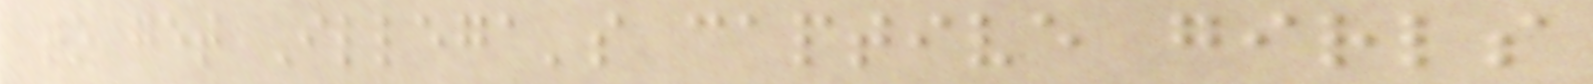to get Illega's captive girls
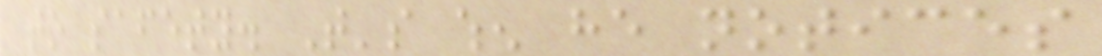to safety. That's when he notices
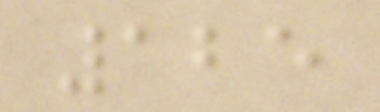125
